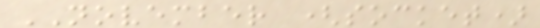NOVEMBER (socket)
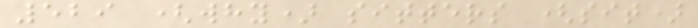529 (why) sitters (sit)
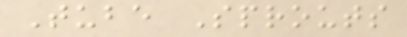Tube Sprouts
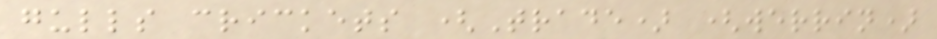gulls crickets (Trade) (werrin)
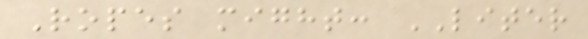Ropes might: LITER
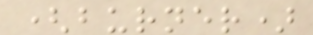(burner)
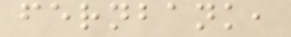fernbank,
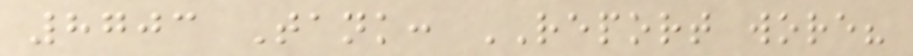8703 Tank: REPORT wore?
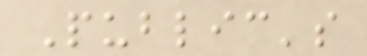Public's
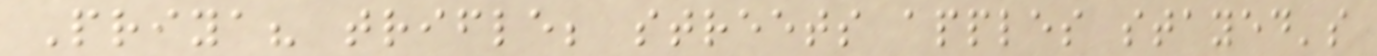Priya? trifle; streets apples stayed's
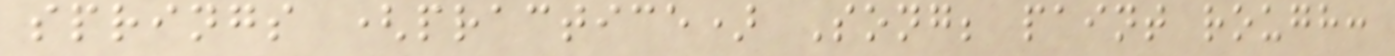springs (practice) Song; paint rough:
